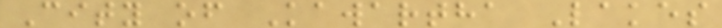City of Kawartha Lakes
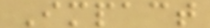Impact
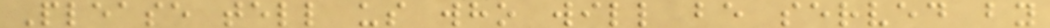Please tell us who will be served by
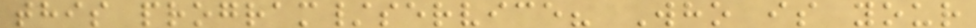this program/service? Who is your
